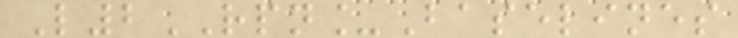L2RPN_Baselines
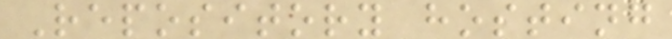Repository hosting
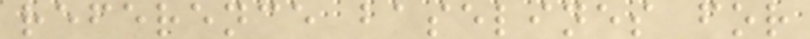reference baselines for
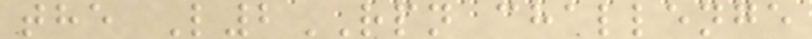the L2RPN challenge
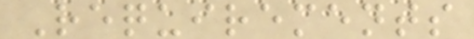Requirements
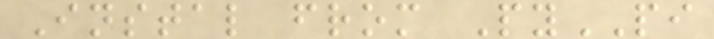Instal from PyPI
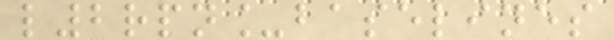l2rpn_baselines
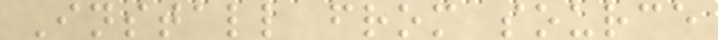Install from source
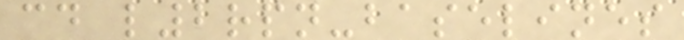cd l2rpn-baselines
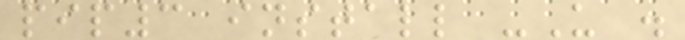pip3 install -U .
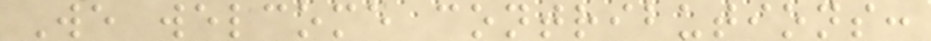We welcome contributions:
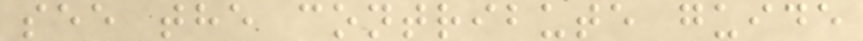see the contribute guide
